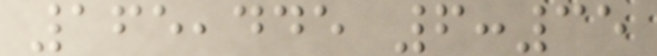165,445 6:35
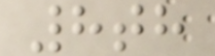8th
